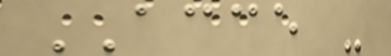ACCE -
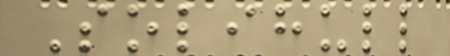Solihull
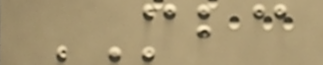MBC
